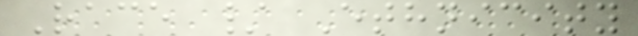Race / Ethnicity
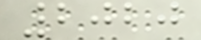2020
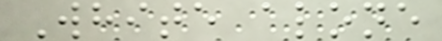White alone
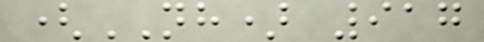(NH) 917
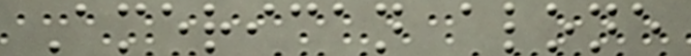American alone
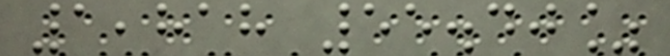1,818 55.40%
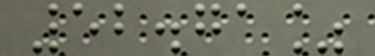52.71%
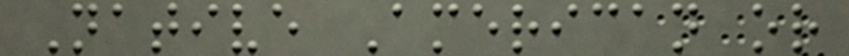Native American or
